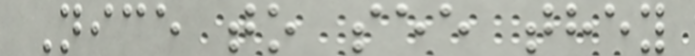Nice to see they
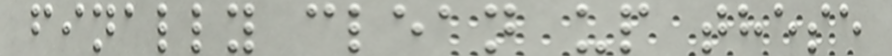finally clean up these
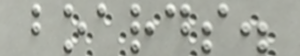boards.
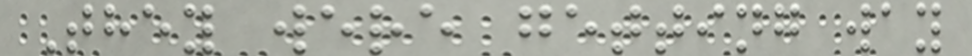They were getting way
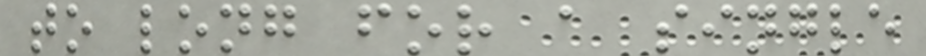to long for a single
